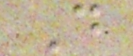D
